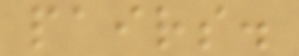pairs.
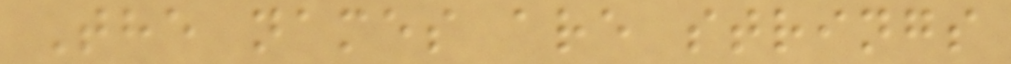The names are strings
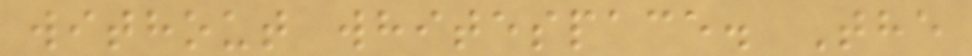without whitespace. The
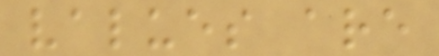values are
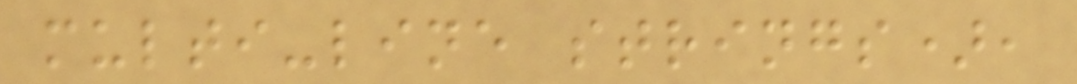multi-line strings),
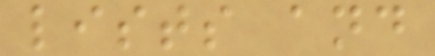lists and
